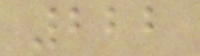222
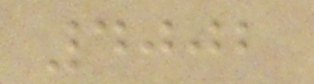4002
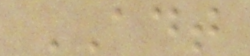ADT
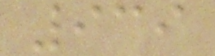939
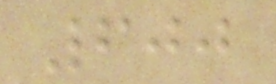600
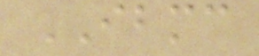IBMC
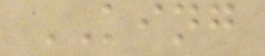KING
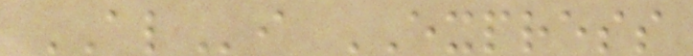ALi EXPRESS
